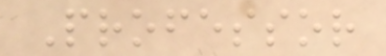Professor
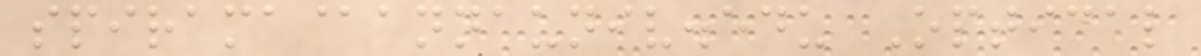spirama@annauniv.edu Optical
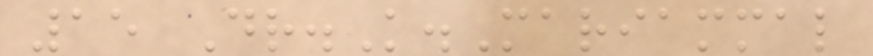15 Dr.K.Mariammal
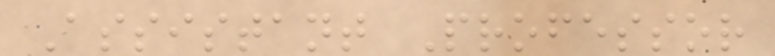Assistant Professor
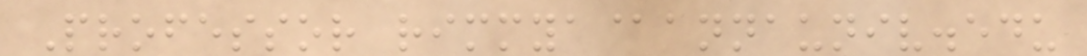Professor rimmya@annauniv.edu
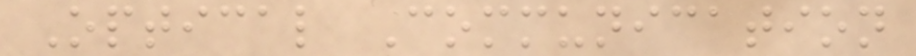Optical Communication
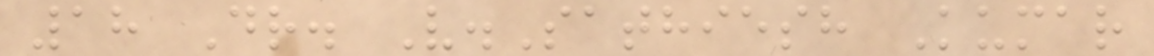18 Dr. V.Sathiesh Kumar
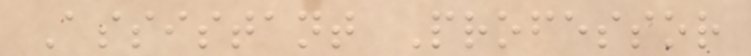Assistant Professor
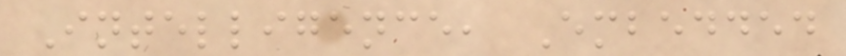Intelligence, Embedded
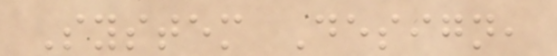System Design,
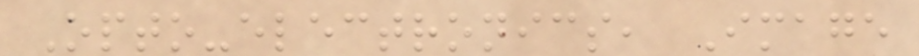Opto-electronics, Image
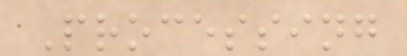Processing
